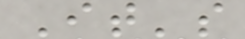It's
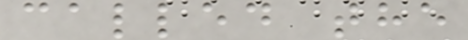called the
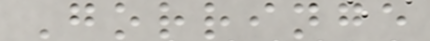Gorringe
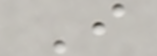I
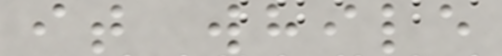it while
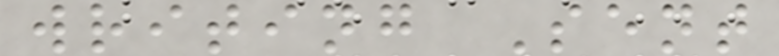writing Sent
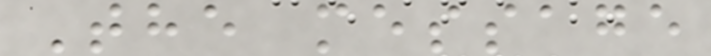The message
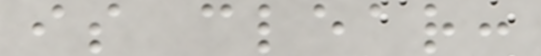is clear:
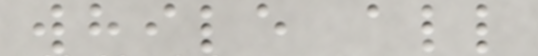while all
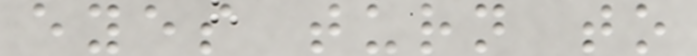eyes turn to
